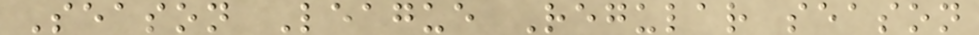Season League Regular season
